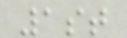1st
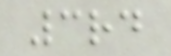3rd
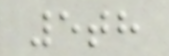5th
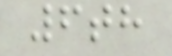6th
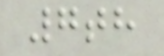7th
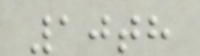10th
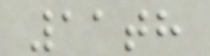11th
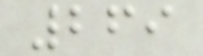269
